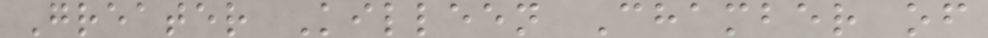Greater Killeen Chamber of
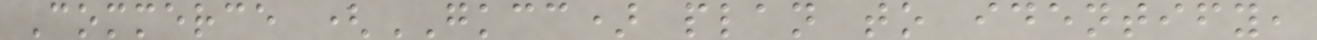Commerce (GKCC) plan to identify,
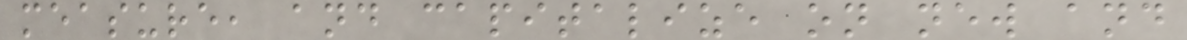measure, and capitalize on new and
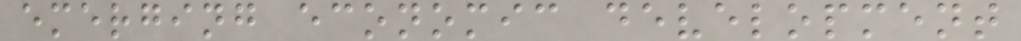emerging economic development
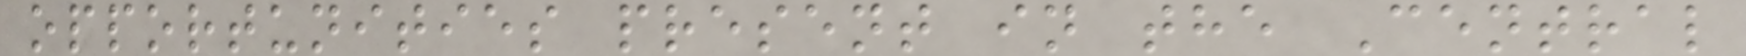opportunities present in the Central
